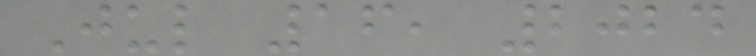Jul 16, 2024
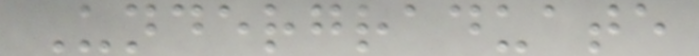Undergraduate
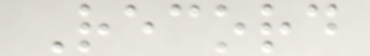Record
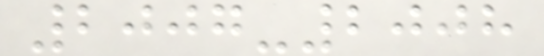2007-2008
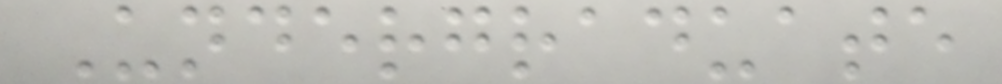Undergraduate
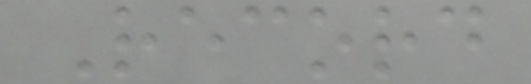Record
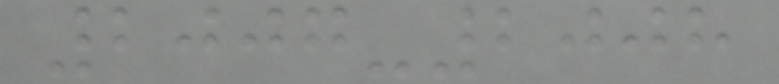2007-2008
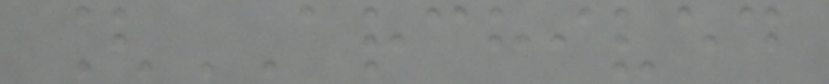[ARCHIVED
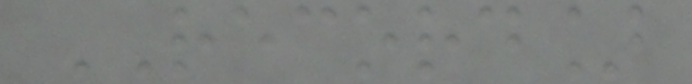RECORD]
